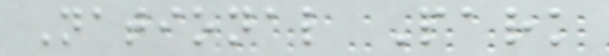National Park
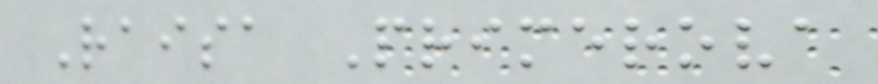Raisa Primerova
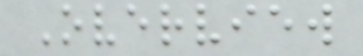Overview
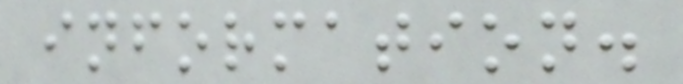information.
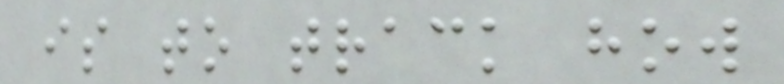is to track how
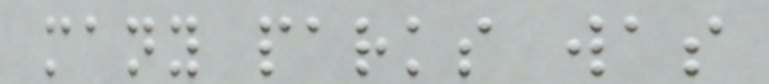many parks was
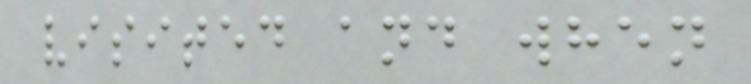visited and when
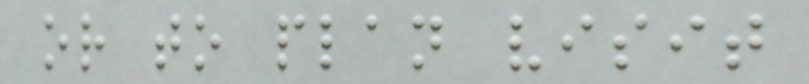or to plan visit
